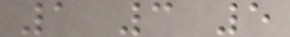1 3 5
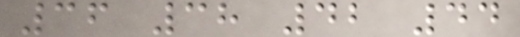36 38 42 44
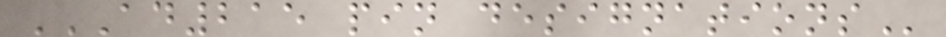AD215 PIN DESIGNATIONS
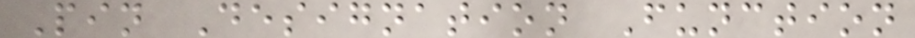Pin Designation Function
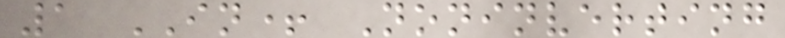1 IN+ Noninverting
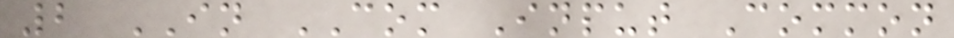2 IN COM Input Common
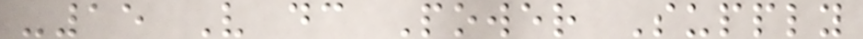-15 V dc Power Supply
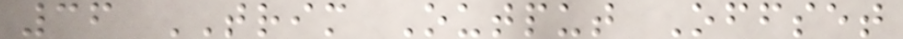36 TRIM Output Offset
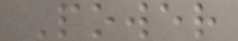Power
